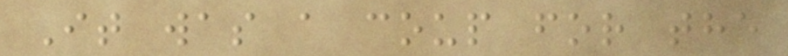It was a coup for the
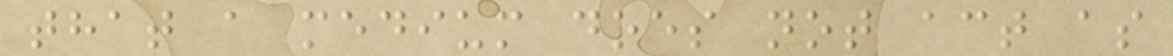that a medium does not act as
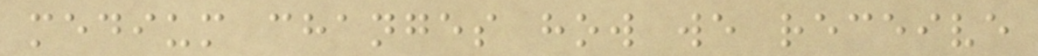medium changes how we receive
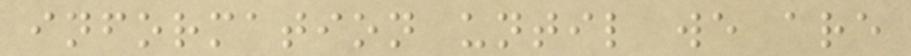information until we are
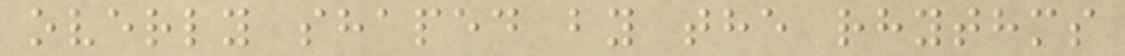overly shaped by the rhythms
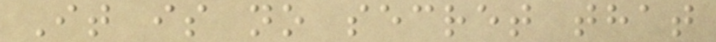It is no secret that
